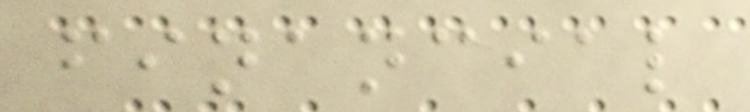financial
